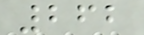262
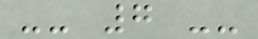-- 7 --
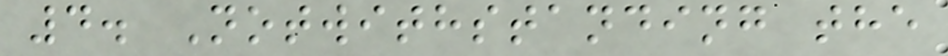4. Notwithstanding the
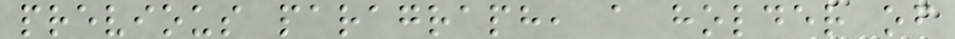previous paragraph, a holder of
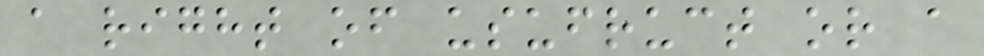a right of usufruct or a
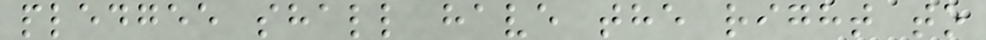pledgee shall have the right to
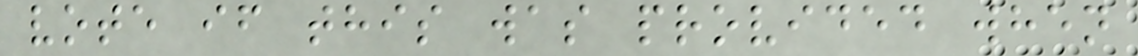vote if this was provided when
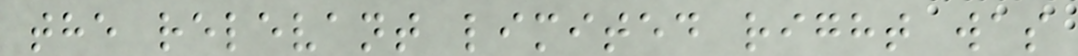the relevant limited right was
